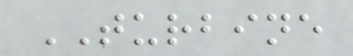TURBINE
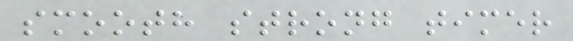smooth strong timer
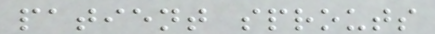patient sprouts
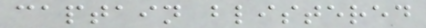captain blistered
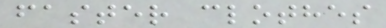faster clothes
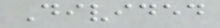Divided
